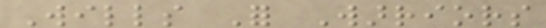Wills For Warriors
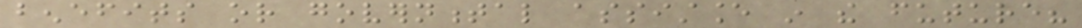benefits or governmental assistance in the future?
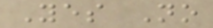Yes No
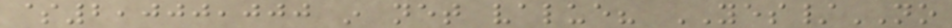$2,000,000 in net value? YES/NO
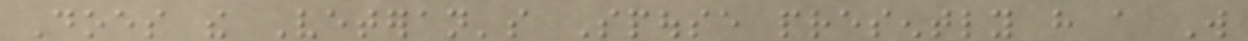Does the Veteran's Spouse presently have a Will
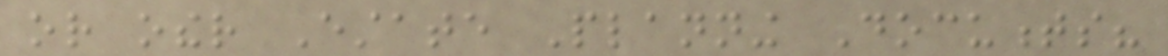or other Estate Planning Documents?
